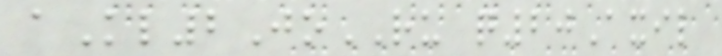aKl2JoRU q20Axil
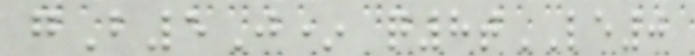gB5J* q8tLE0
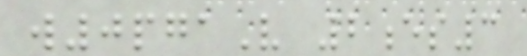w0pgaV 2es3
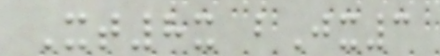Xt8x bJx3
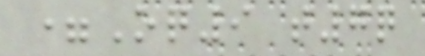=Oq9 t7q
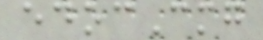edocCmg
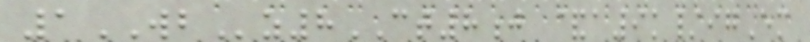1WBz8CT8j &a9k/igEm
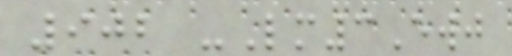902 -Lm3Ewj
